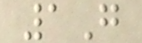1G
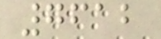7612
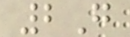2G
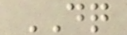DQ
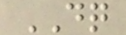DQ
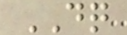DQ
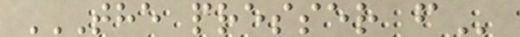THE PRESSER F
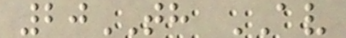20TH AV
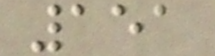151
